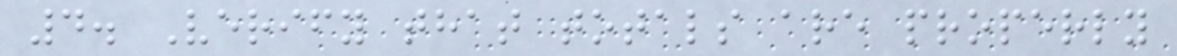4. Verify that totals are properly
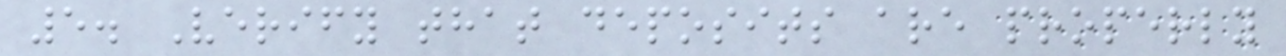5. Verify that deposits are properly
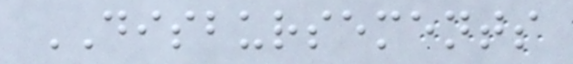DISBURSEMENTS
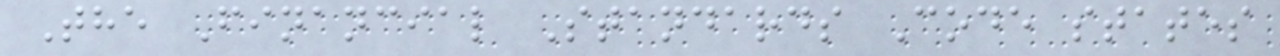The Financial Standards Code states
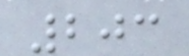203
